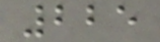225
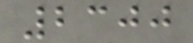2300
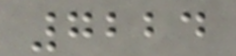7224
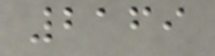2169
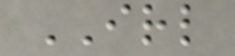IRL
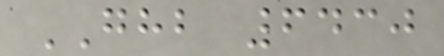GHB 6430
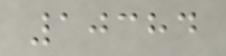10384
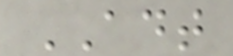ADT
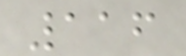116
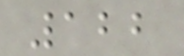122
